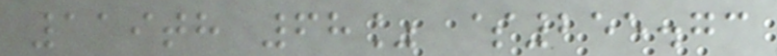119th 68% $255.73
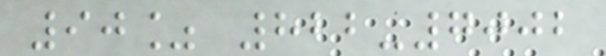90% 822-7002
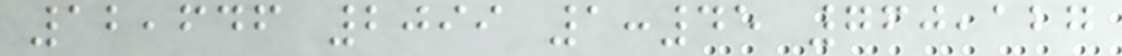12,646 2099 1:45 760,127
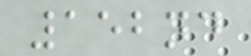152nd
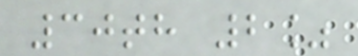30th 2%
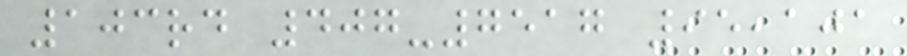103rd 407-7517 95,101
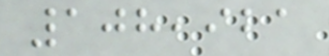108,921
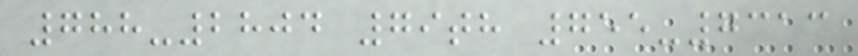788-2804 79th 755-7313
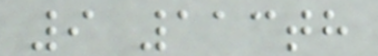9 113th
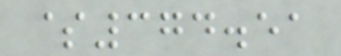$374.51
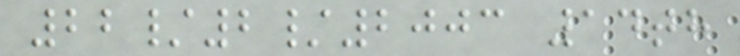22/2/2003 14th
